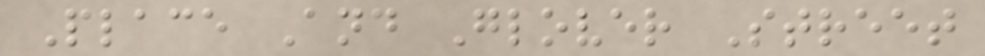Place And Glover Street
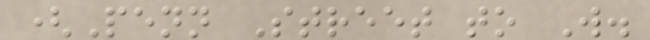(Penn Street to W.
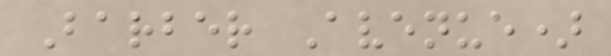Barber Avenue)
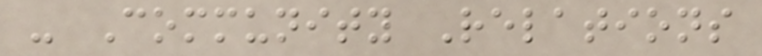- Community Relations
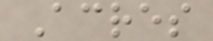Acres
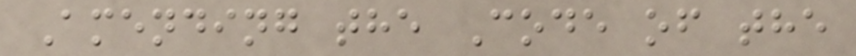Amending the Code of the
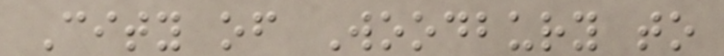City of Woodbury to
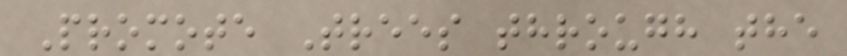Promote Trees through the
